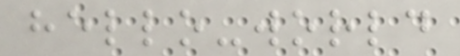hello-world
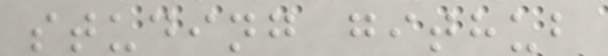studing github
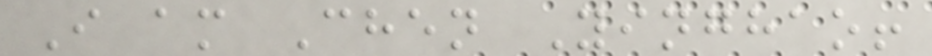I am Chen Yinghao!
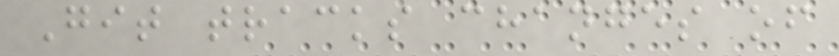Git tracks changes of
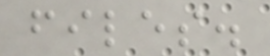files.
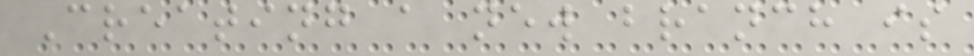Creating a new branch is
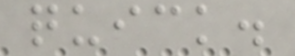quick.
